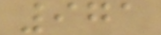971
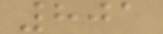801
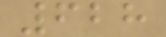628
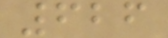626
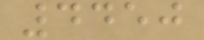4450
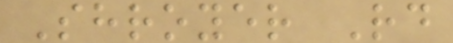Shroyer Rd
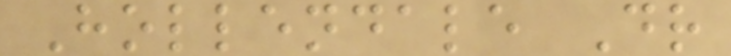Hollendale Dr
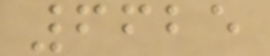6625
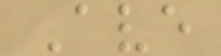Ave
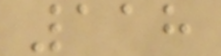118
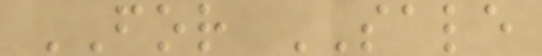FOR SALE
